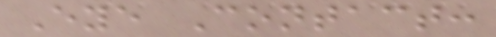Eye Contact:
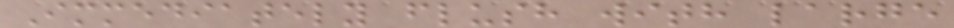Immediately flush with large
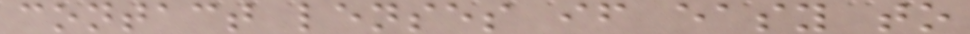contact lenses if easy to
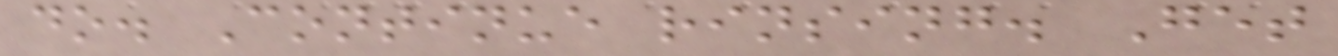do. Continue rinsing. Get
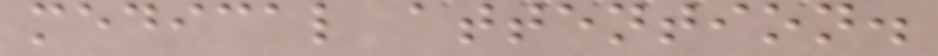medical attention.
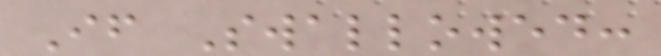If Swallowed:
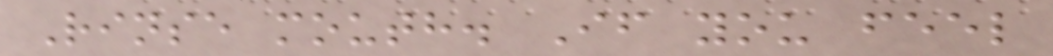Rinse mouth. If you feel
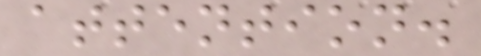attention.
